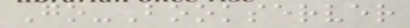Go-Bookserver
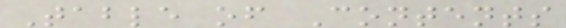Table of Contents
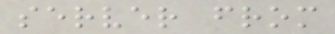server from
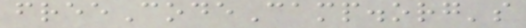freeCodeCamp.org's
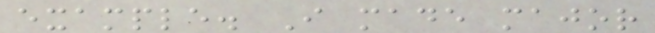example. I made major
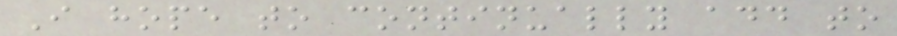I hope to continually add to
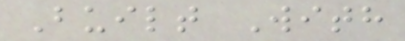Built With
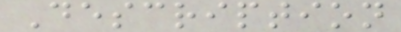Description
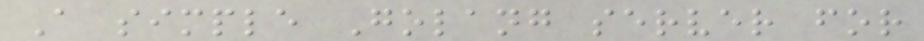A simple Golang server for
